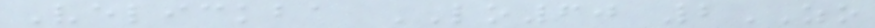Velickba LO60 2ZO
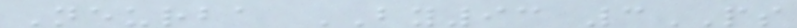Neurba BY93 3PS
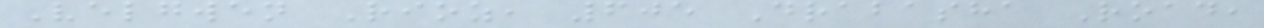Velgwen Rioz, 605 Drabasha Road,
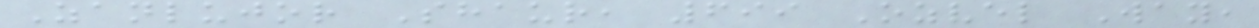Zanlujor Shaur, 699 Ozvel Way,
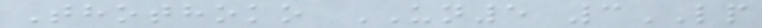Thothoko UN5 3LP
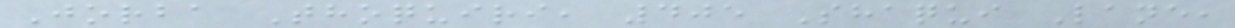Jorba Thoquiri, 405 Shaqui Lane,
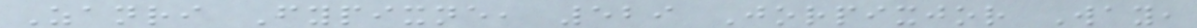Zanri Fypixne, 529 Jorpixjor Way,
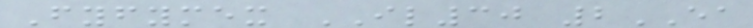Fyfymex IL30 2EA
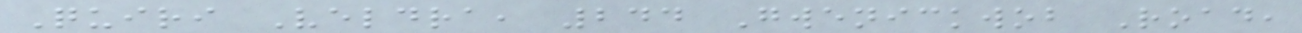Quiri Veldra, 244 Gwenickwob Road,
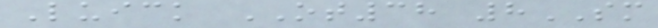Luick OT38 8SM
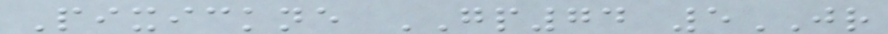Pixickne GP74 5JR
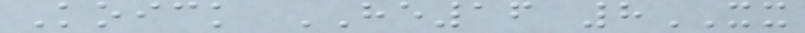Koick HE16 8XX
